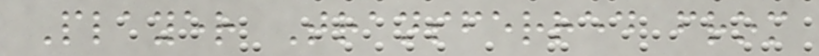Player Transferred from
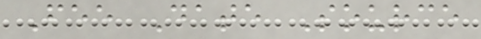Fee Date Source
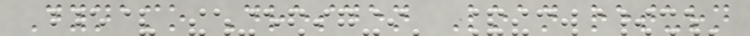Dynamo Dresden Loan return
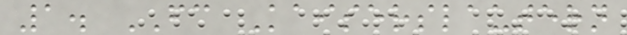1. FC Kaiserslautern
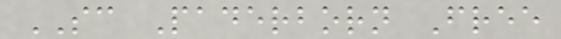SC Paderborn Free
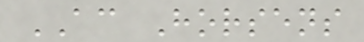AC Horsens
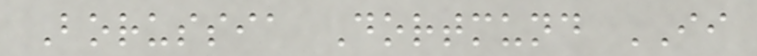Borussia Dortmund II
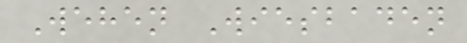Wehen Wiesbaden
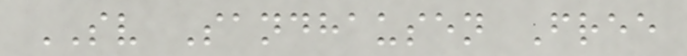SV Sandhausen Free
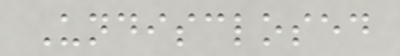Undisclosed
